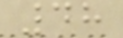48
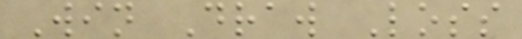Win Draw Loss
